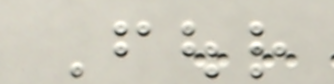Four
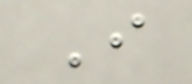I
